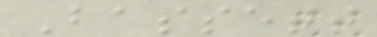Bassett
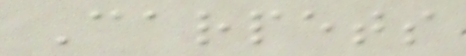Carpets
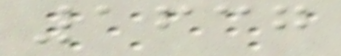1637
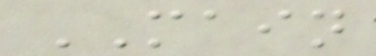MAIN
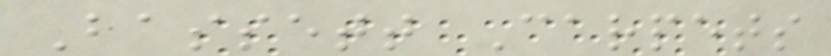Bassett Carpets
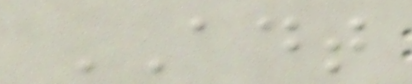ADT
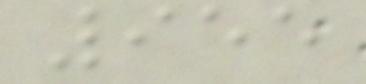955
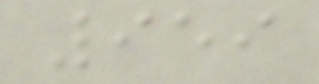959
